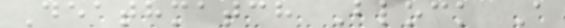Deathmatch Block A
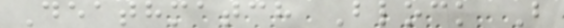Deathmatch Block B
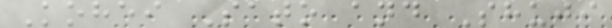Kohei Sato and Shuji
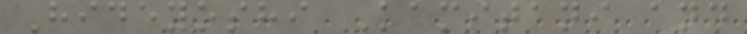Hideyoshi Kamitani and
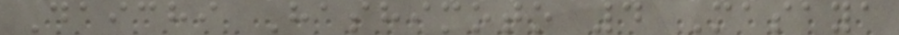Daichi Hashimoto 4 Masaya
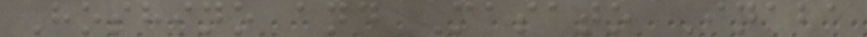Hoshino and Masato Inaba
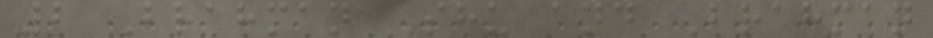2 Brahman Shu and Brahman
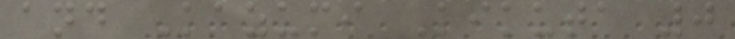and Kazumi Kikuta 0
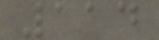114
